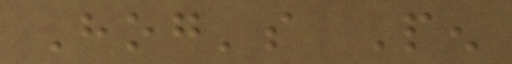Hog's Pen
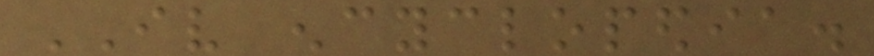IV encyclopedia.
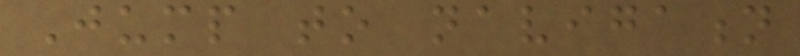Jump to navigation
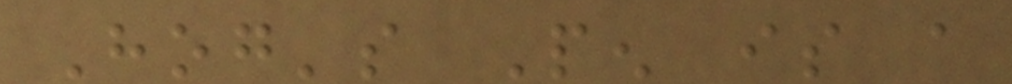Hog's Pen is a
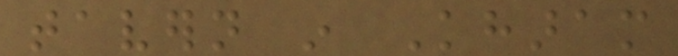tavern in Kharam
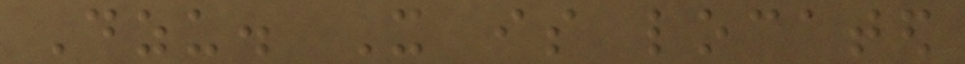Dzu. It is located
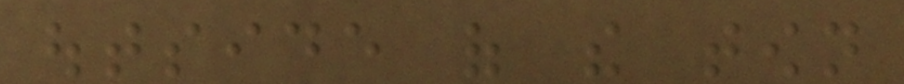outside of the town
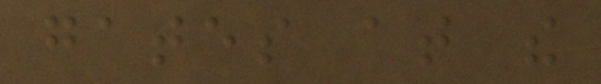gates at the
